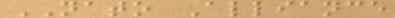NATO Alliance
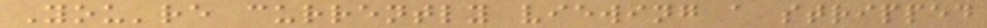You're currently viewing a stripped
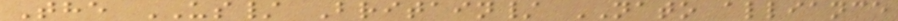The US/ Britain/ NATO alliance
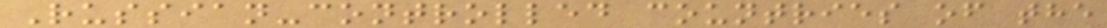Russian-controlled countries of the
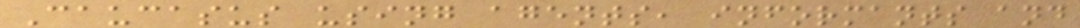Caucasus using agents, informants and
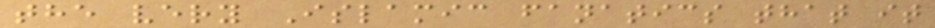the very Islamic fanatics that it
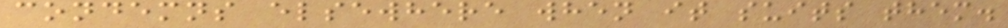condemns elsewhere when it suits them.
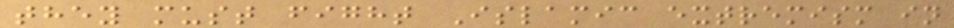they must fight Islamic extremism in
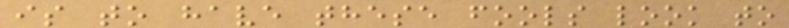is to have these fools look to
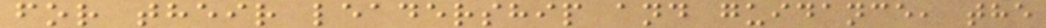for their leadership and guidance, the
